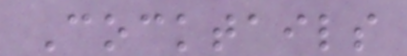Cocktails
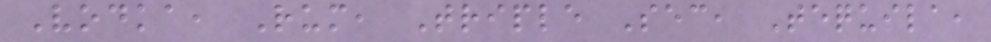Vodka, Rum, Triple Sec, Tequila,
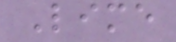Lime
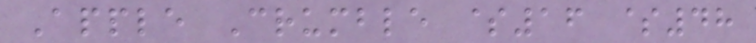Apple Crumble $16 $48
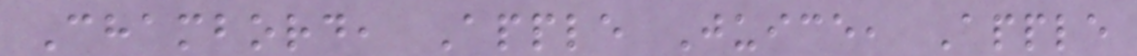Chambord, Apple Juice, Apple
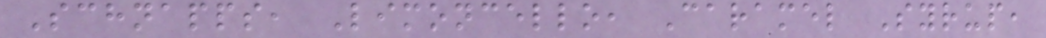Schnapps, Limoncello, Caramel Syrup,
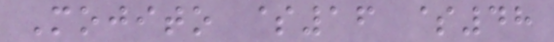Mojito $16 $48
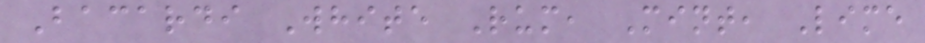Bacardi White Rum, Mint, Lime
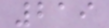219
